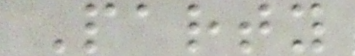Party
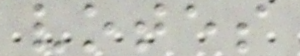votes
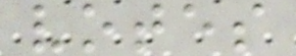votes
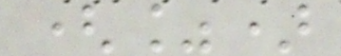(%)
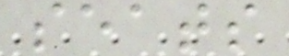seats
